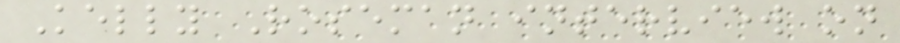Kelly Roseman interview on
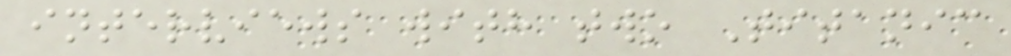interviews with two Titanic
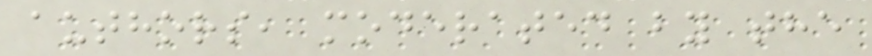authors, moderated by the
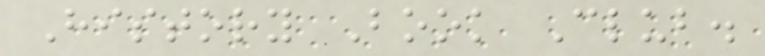History Book Club.
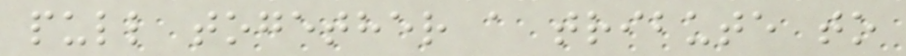pull together a tribute to
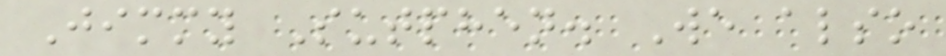Jimmy Sutphen. We also
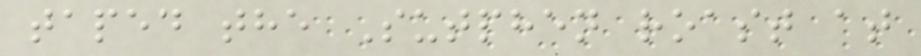taped the Sutphen roast at
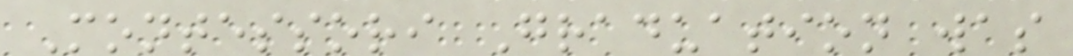Montessori Graduation was
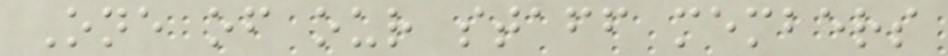One of our staff members
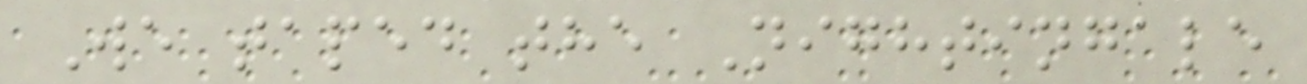We taped the Nightingale
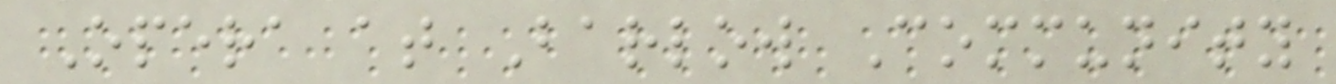Opera at Barlow Community
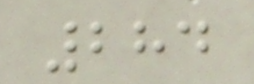284
